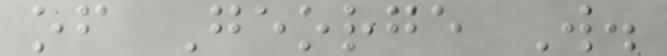of George W.
